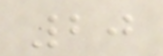20
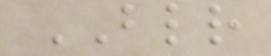BLR
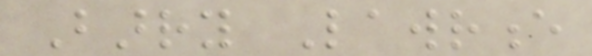Barry Lawrence
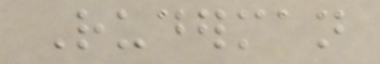Ruderman
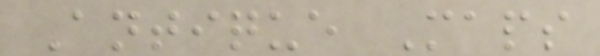Antique Maps
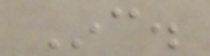Inc.
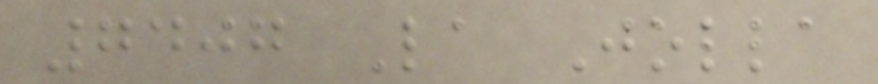7407 La Jolla
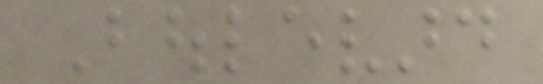Boulevard
